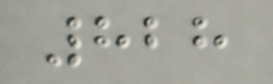828
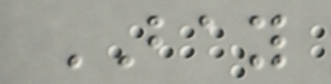BAY
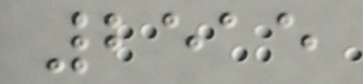2515
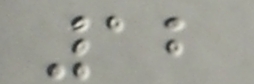12
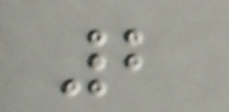2
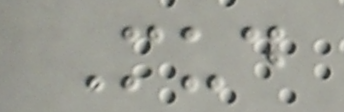Mud
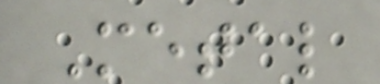Metal
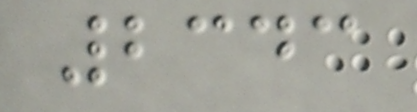2343
